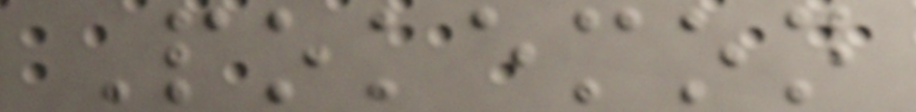Pokemon
